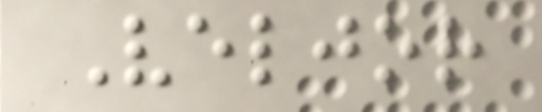Veljor
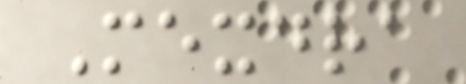Mexdra
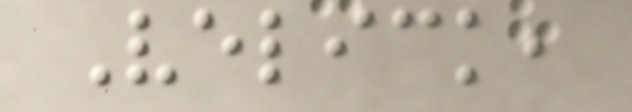Velick,
